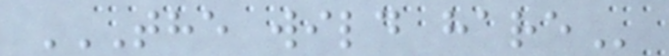THE WILD HARE
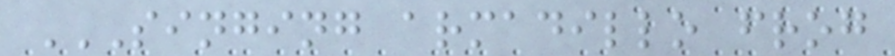SINGING ARMADILLO FROG
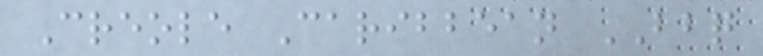Creole Caribbean BBQ
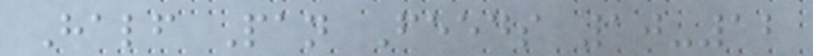Half Pan Feeds 10-12
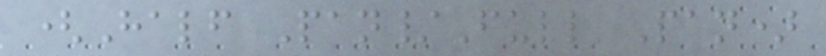(Half Pan/Full Pan)
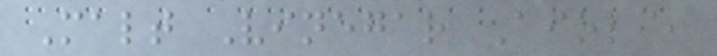Malt Vinegar Aioli,
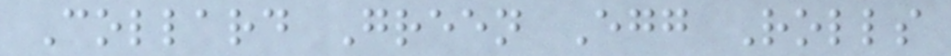Collard Green Egg Rolls
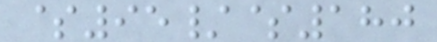$95/$180
